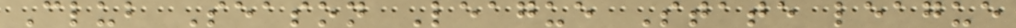Club Season League State league
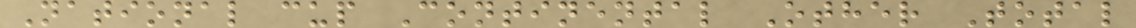National cup Continental Other Total
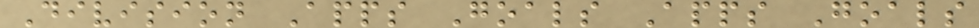Division Apps Goals Apps Goals
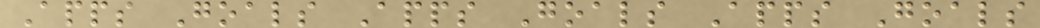Apps Goals Apps Goals Apps Goals
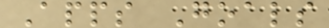Apps Goals
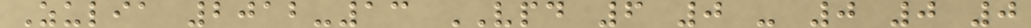Zulia 2012-13 VPD 6 0 - 0 0 0
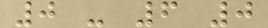0 - 6 0
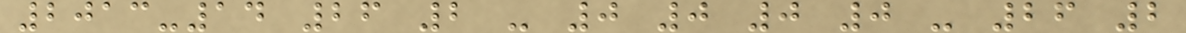2013-14 26 2 - 0 0 0 0 - 26 2
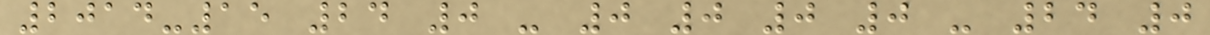2014-15 24 0 - 0 0 0 0 - 24 0
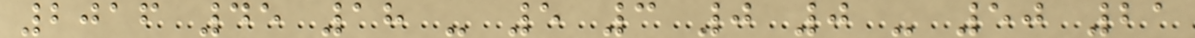2016 45 18 - 5 3 0 0 - 50 21
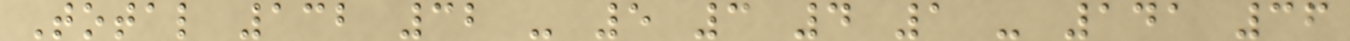Total 132 32 - 5 3 4 1 - 141 36
